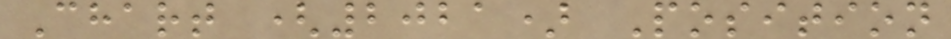Chart (2021) Position
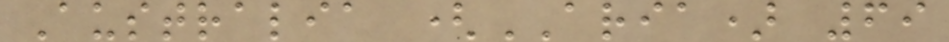Australia (ARIA) 69
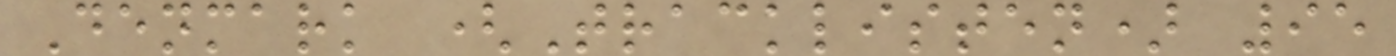Denmark (Tracklisten) 95
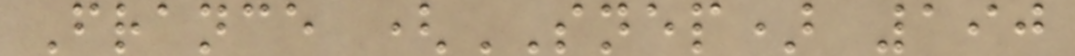France (SNEP) 190
